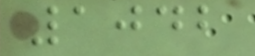1042
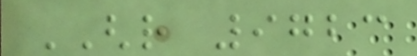GHR 9723
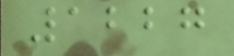1227
